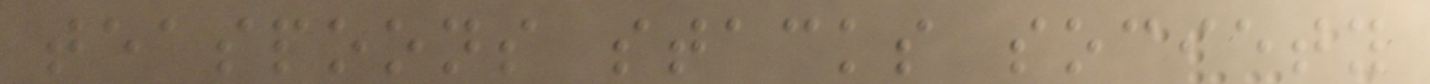teaspoons stacks society
